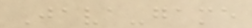Java-game
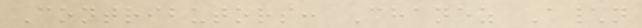Contributors: Chanez A\n
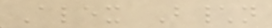Alex B\n
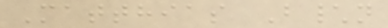Matthias B\n
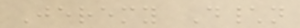Jeremy D\n
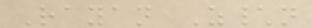Rayan Z\n
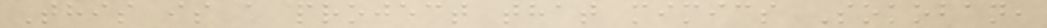This is a project that mimics Sokoban,
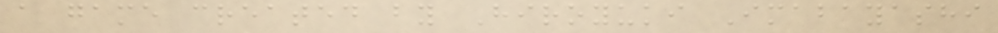a game created by Hiroyuki Imabayashi
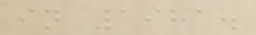in 1981.
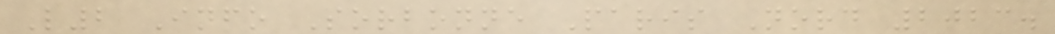L2 Info Sorbonne Paris Nord 2023.
